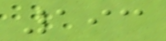193
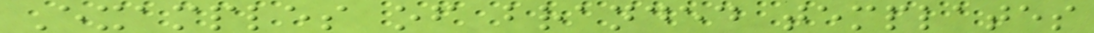Examples of branded templates
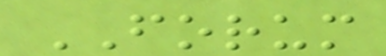FORUM
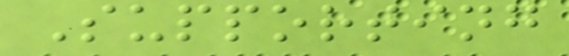Supporting
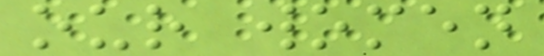our women
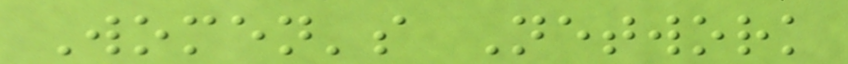Women's Network
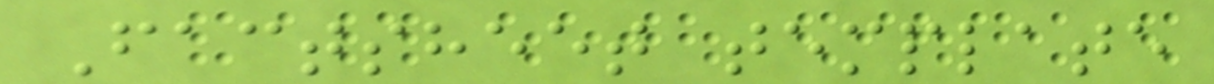Factsheet template
